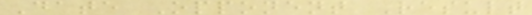Date Opponent Result
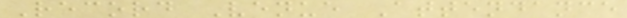Record Venue Attendance
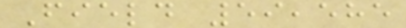Field 59,585
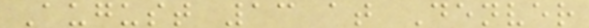August 13 at Denver
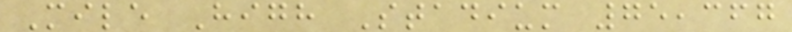Mile High Stadium 75,367
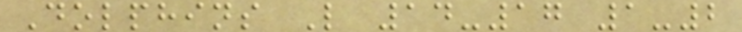Dolphins L 14-17 1-2
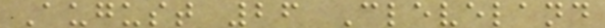August 26 Cleveland
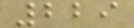229
